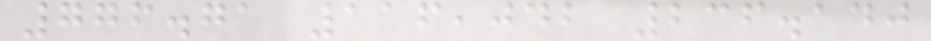776.71 116,042 236.140
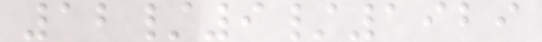12/9/1929
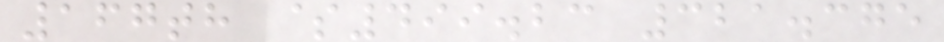167th $499.23 321.375
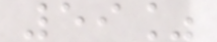59%
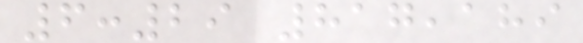6:29 817,189
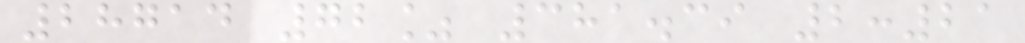28714 72% 381.39 2:21
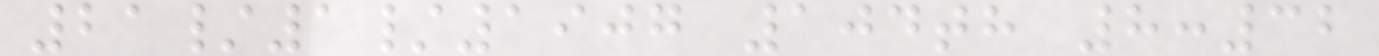21/1/1907 104th 8:32
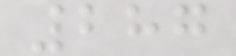287
